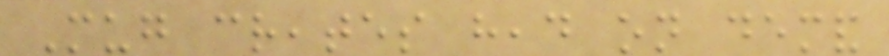Mug creates head on demand
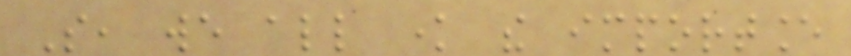So, we all know the importance
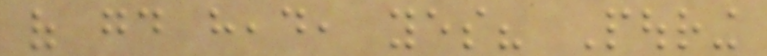of good head, yes? Pouring
